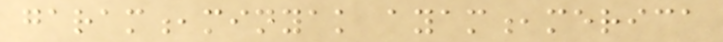garam,minyak ayam,merica
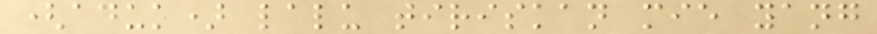(aduk) lalu tiriskan mie yang
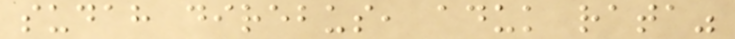sudah direbus, aduk rata"
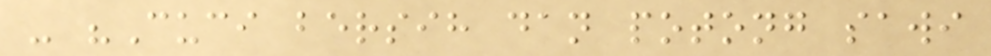- "Cuci bersih dan potong sawi
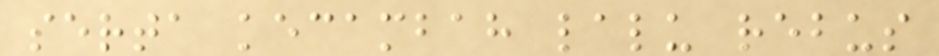serta kecambah lalu rebus
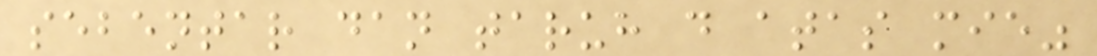sebentar dan taruh d atas mie"
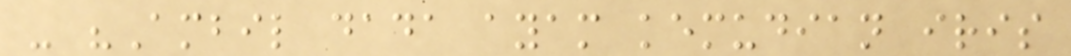- "Ambil dada ayam kemudian iris
